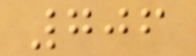706
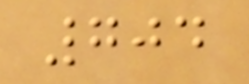704
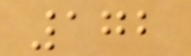172
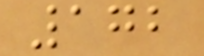172
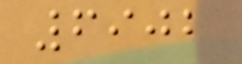6902
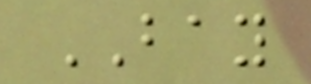BAY
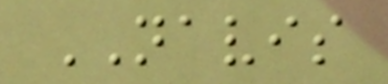NAVIS
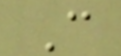C
